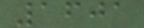1601
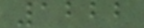1222
